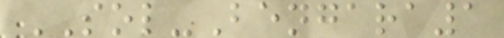SOL-Bengara1
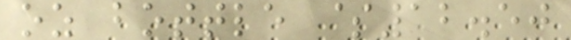oz bottle $12.50
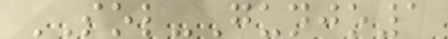SOL-Gunjo1
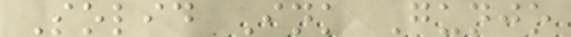Solid Ink Gunjo
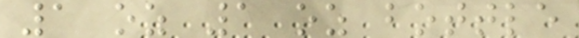1 oz 1 oz bottle
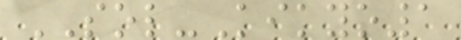SOL-Kikyo1
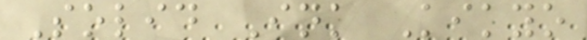Solid Ink Kikyo
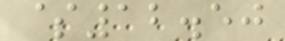$12.50
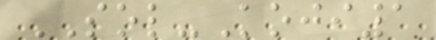SOL-Koji1
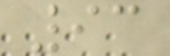93
